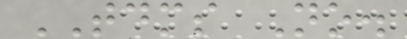TDMS No.
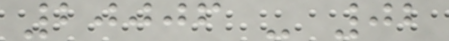20006 - 02
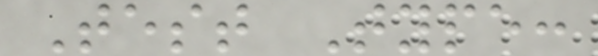Test Type:
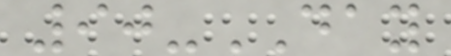90-DAY
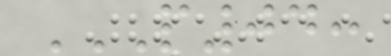P04:
